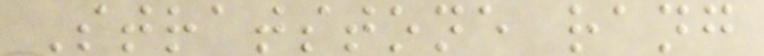Stratstone rang
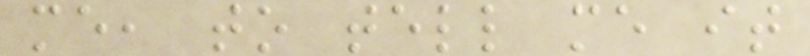me, to tell me it
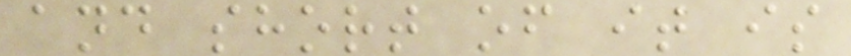and short of it is
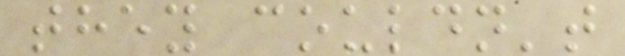they couldn't
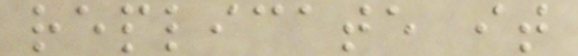replicate it
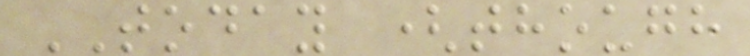TODAY (though
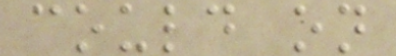could on
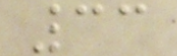33
